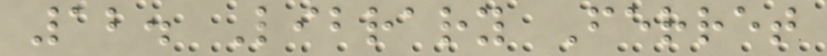12. Library Ferret
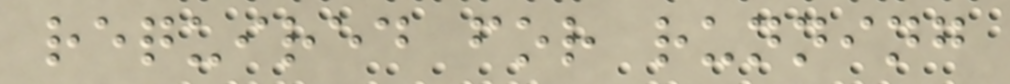required for running
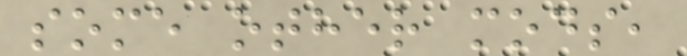some other mods,
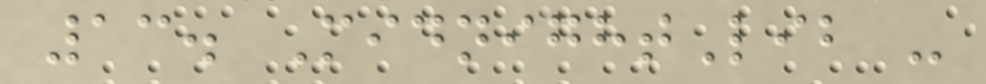13. MidnightLib -
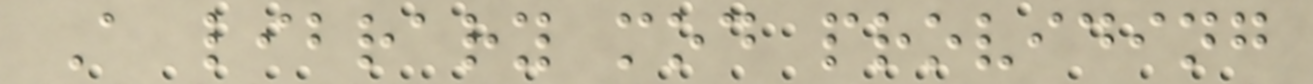A library mod providing
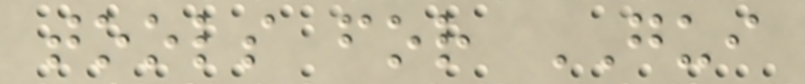tools for GUI
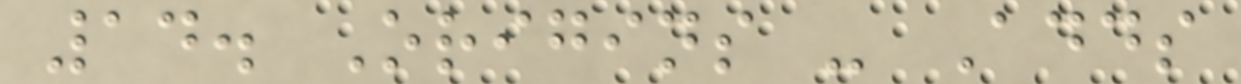14. Origins - Adds
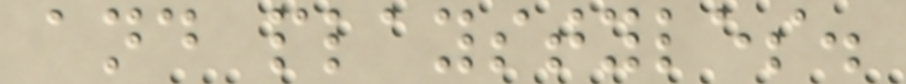and playstyles.
